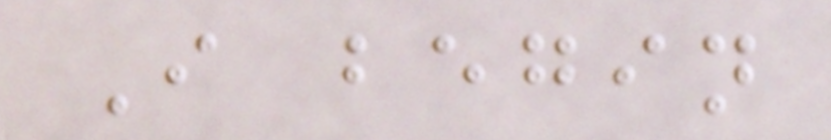I begin
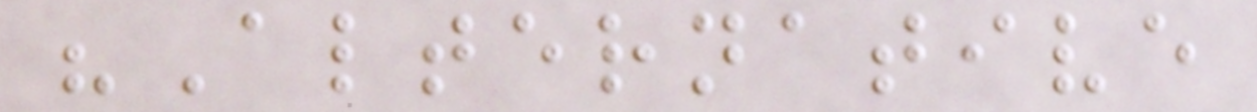"Alternative
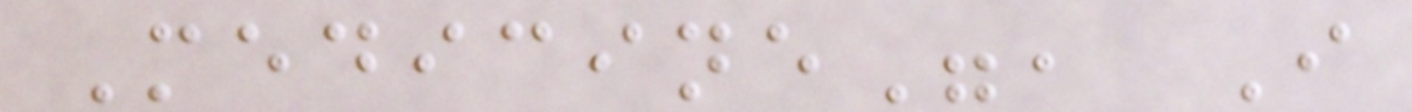Medicine", I
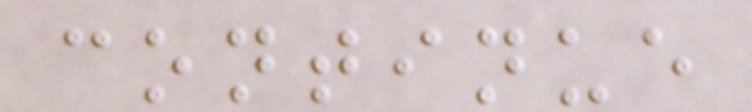continue
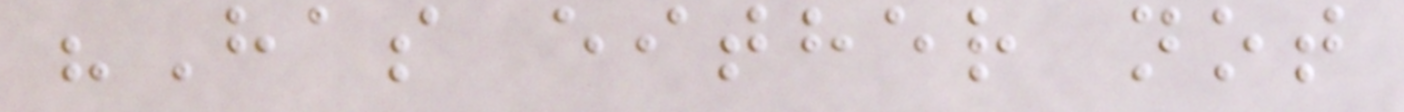"Has either not
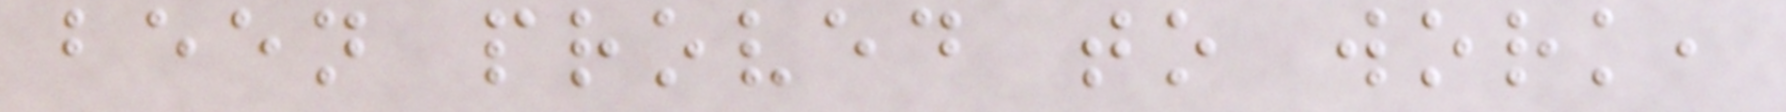been proved to work,
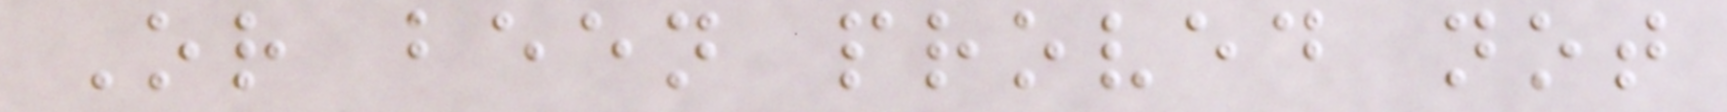Or been proved not
